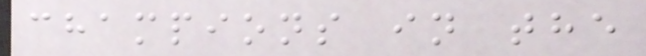champions in the
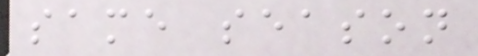same season
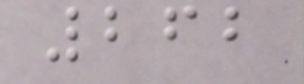262
